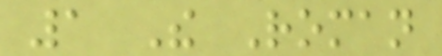1 The Roman
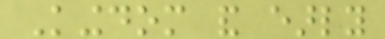Kingdom and early
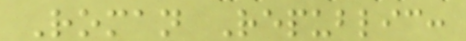Roman Republic:
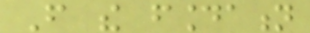From the foundation
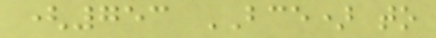(753 BCE) to
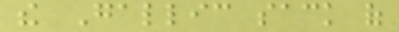the Gallic sack of
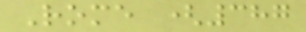Rome (387
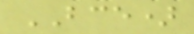BCE)
